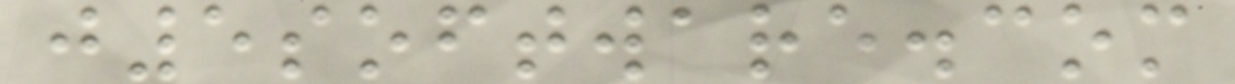j5software.com
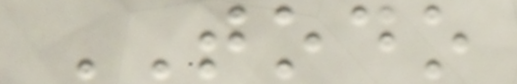TODO
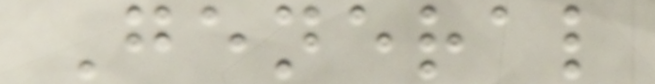General
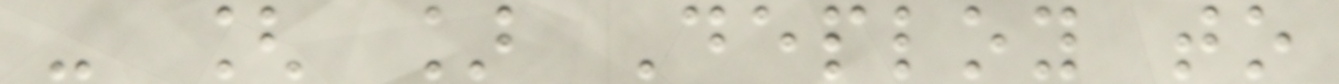- [ ] Deploy to
